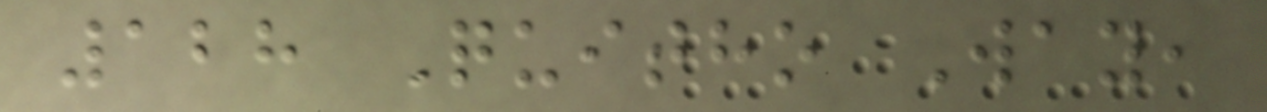128 Quitho Way,
